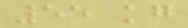55 kg
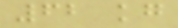62 kg
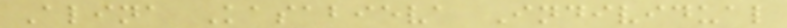Alina Kasabieva Individual
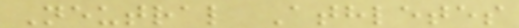Neutral Athletes
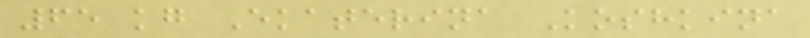65 kg Ekaterina Koshkina
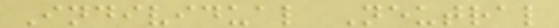Individual Neutral
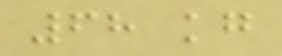68 kg
